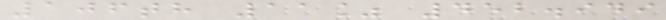106th 11% 452.949
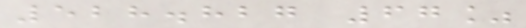528.827 67%
